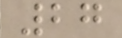27
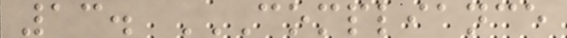13. COMPLIANCE
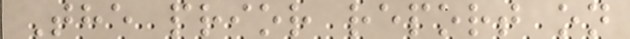The prior report on
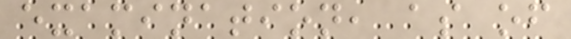examination, as of
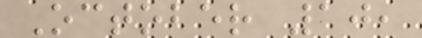October 10,
